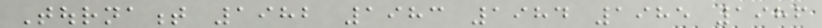Tournament 1982 1983 1984 1985 1986
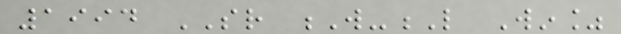1994 SR W-L Win%
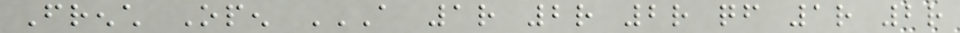French Open A 1R 2R 2R QF 1R 2R
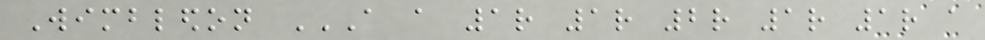Wimbledon A A 1R 1R 2R 1R 1R A
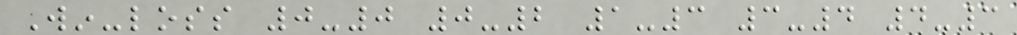Win-loss 0-0 0-2 1-3 3-4 4-3
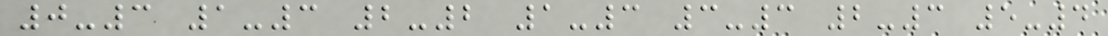0-3 1-3 2-2 1-3 3-3 2-3 5-4
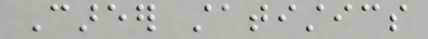Career statistics
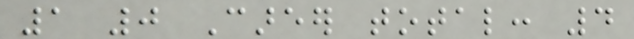1 0 Career total: 4
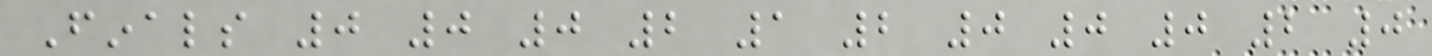Finals 0 0 0 2 1 2 0 0 0 2 0
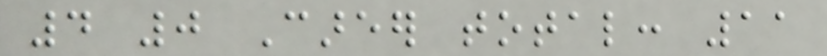4 0 Career total: 11
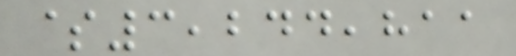$3,244,811
